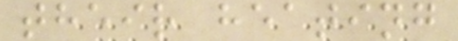their heating
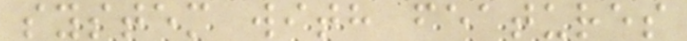system with features
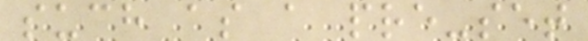such as a pre-set
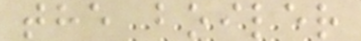the boiler
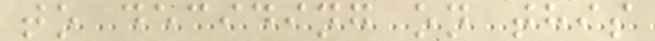to deciding on this
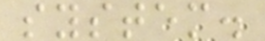system.
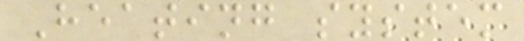Heating system
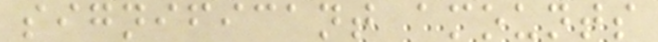significant amounts
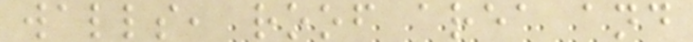walls, roof area and
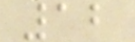12
